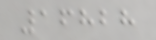16828
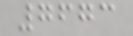7673
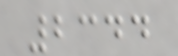2344
